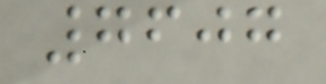7607
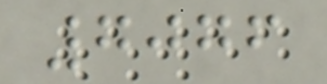7076
